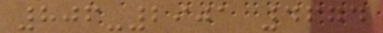806-2901 4674
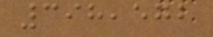398,572
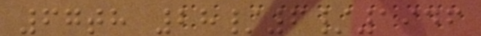67th 28/6/1946
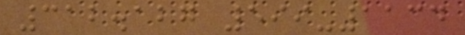312.127 599-1134
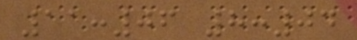11:06 8:04
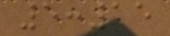5:15
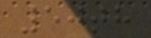50th
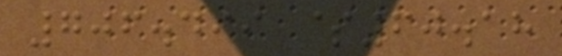706.499 $60.18
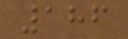186
